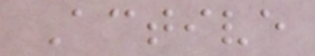Active
